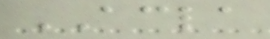ACLA
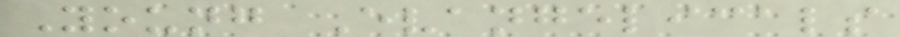Young Evangelicals
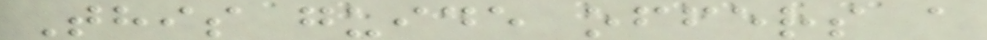This guide offers a
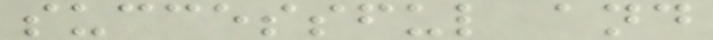successful and
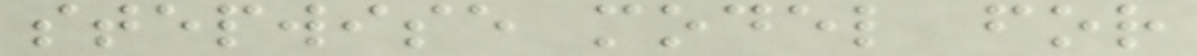stepwise model for
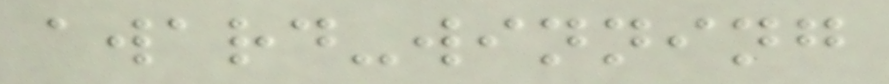award-winning
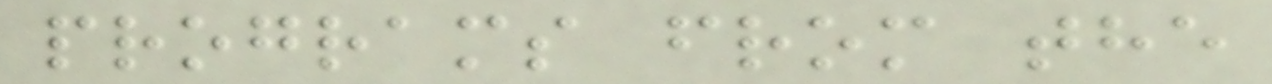programs from the
